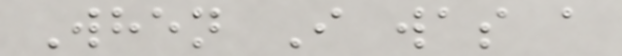When I was a
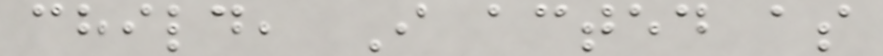child, I acted as
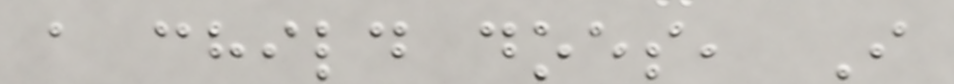a child does, I
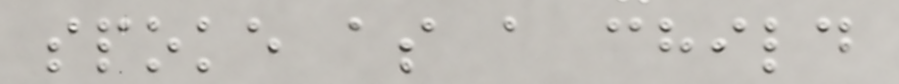spoke as a child
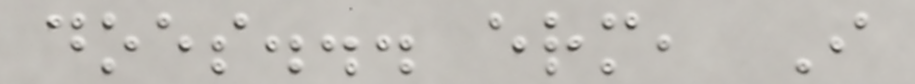does... erm, I
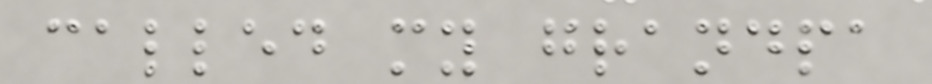called my grandpa
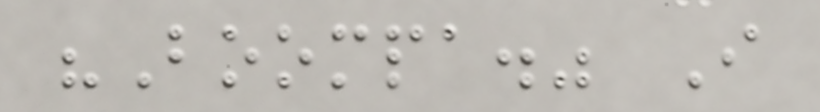"Boompa." I
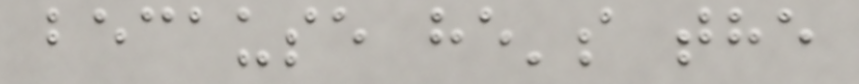because he's the
